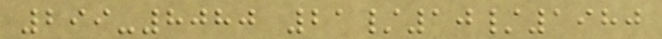299-8080 21/10/1980
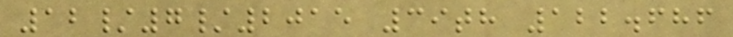12/7/2015 39th 122.686
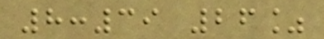8:39 26%
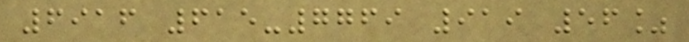6916 615-7769 919 56%
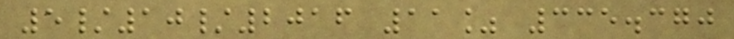5/10/2016 11% 335.370
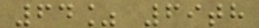64% 69th
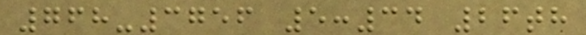768-3756 5:34 26th
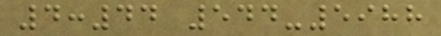4:44 544-5988
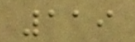119
